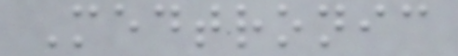Medtronic
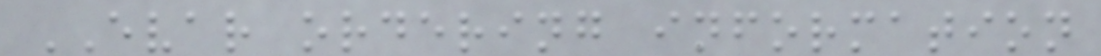EVAR ordering information
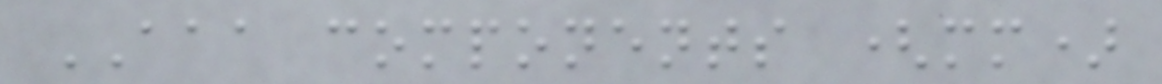AAA components (mm)
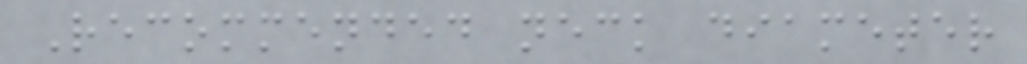Recommended neck diameter
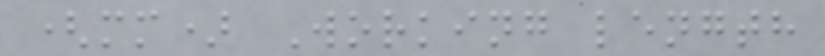(mm) Working length
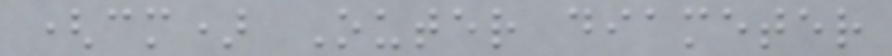(cm) Outer diameter
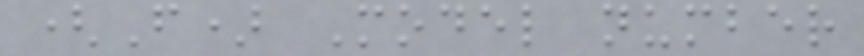(F) Model number
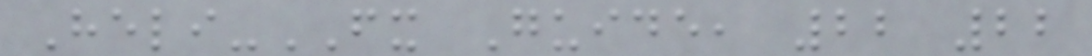Heli-FX Guide, 22 22
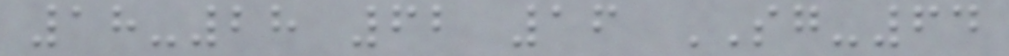18-28 62 16 SG-64
